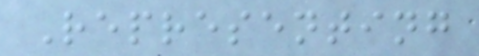Representing
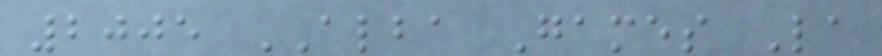2005 ALBA Games La
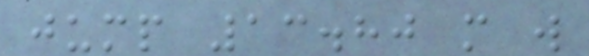jump 13.80 m w
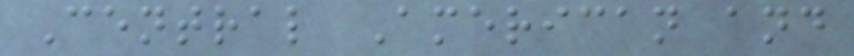Central American and
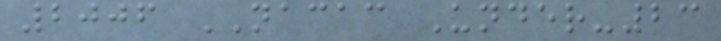2006 NACAC Under-23
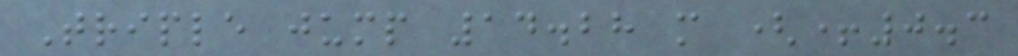Triple jump 14.28 m (+0.3
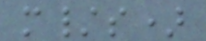m/s)
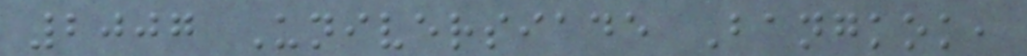2007 Universiade Bangkok,
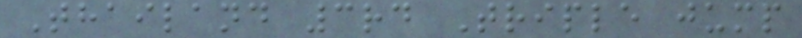Thailand 3rd Triple jump
